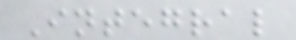Integral
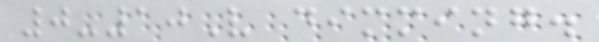0-10V dimming.
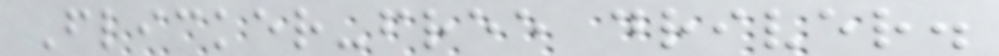Flicker-free driver.
